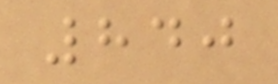840
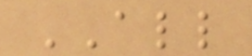ALL
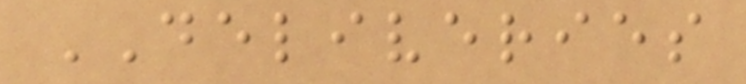DELIVERIES
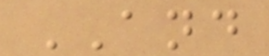AND
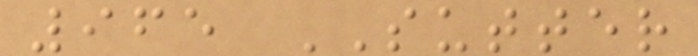965 SUTTER
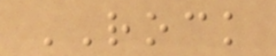ROCK
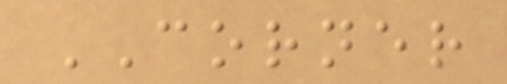CORNER
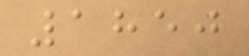1850
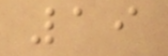19
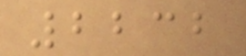2232
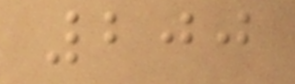200
